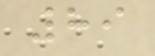89
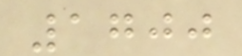1700
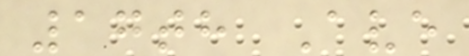17th Ave
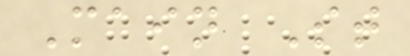Main St
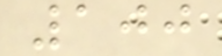100
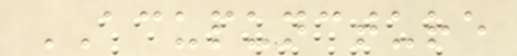ACUPUNCTURE
